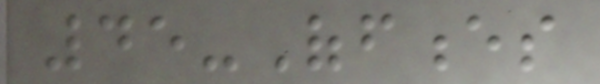45-Offences
